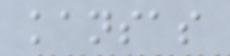kansas
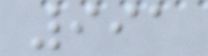991
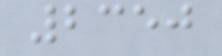2350
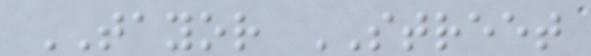TAYOR STREET
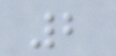2
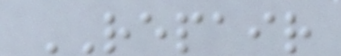REPAIR
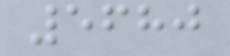5680
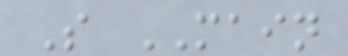S MAIN
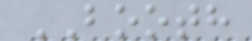BOOTH
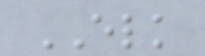ELK
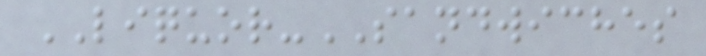LIQUOR-SANDWICHES
